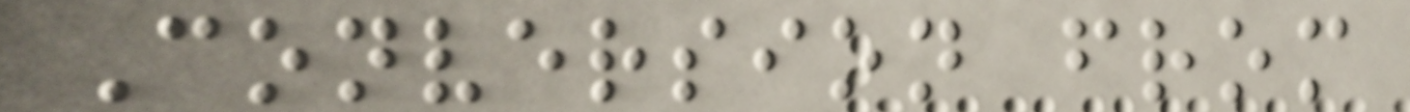Conversion from
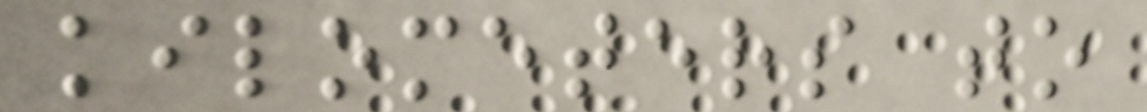kilometers to
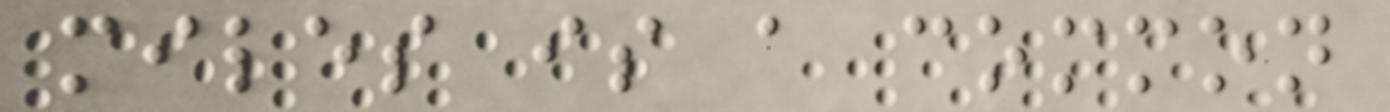miles is a common
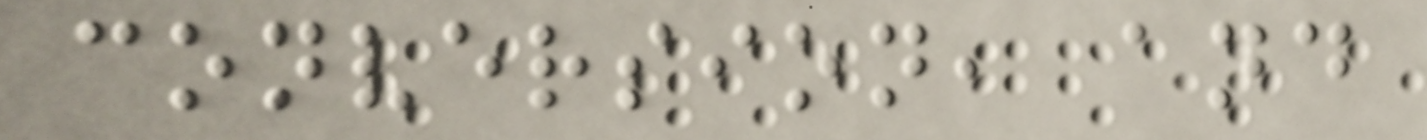conversion, and
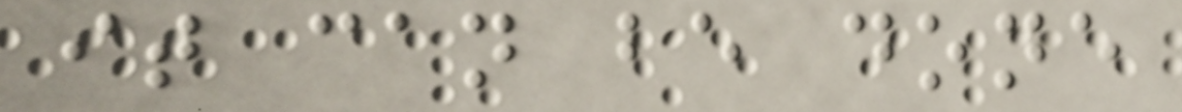it can be done
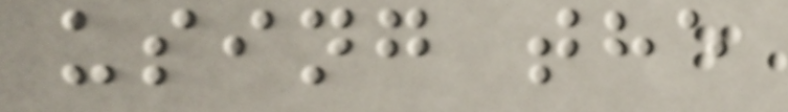using the
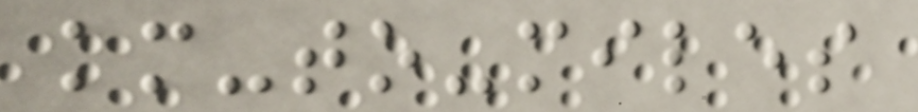km-to-miles
